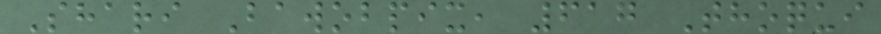Shari Bawobpix, 617 Thoqui
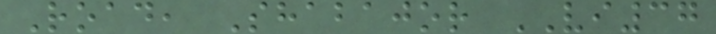Road, Shabajor VI37
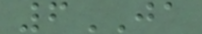6JA
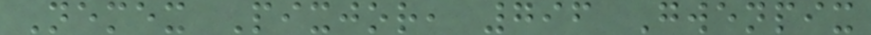Nemex Pixjor, 796 Gwenpix
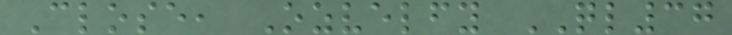Close, Ozvelfy QL37
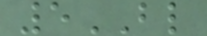5BL
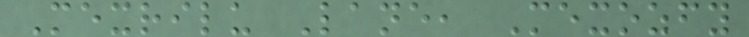Mexrilu Lane, Mexozfy
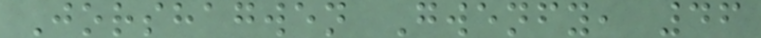Jorshagwen Gwenfy, 46
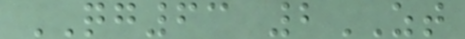QG63 2ZT
